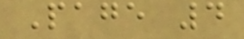Page 4
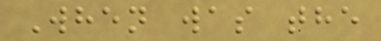When was the
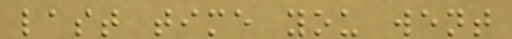last time you went
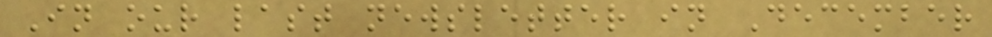In our last newsletter in December
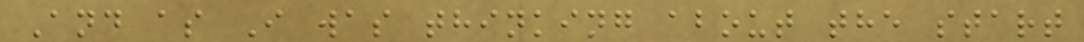And as I was thinking about the start
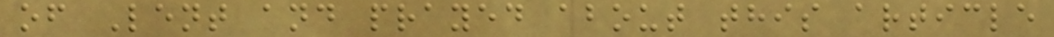of Lent and prayed about this article
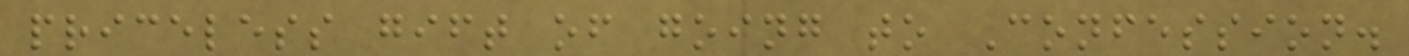priceless gift of going to Confession.
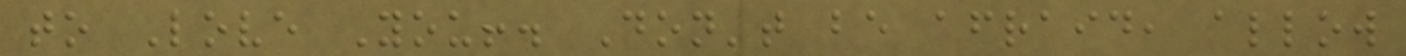to Love You!. Don't be afraid, allow
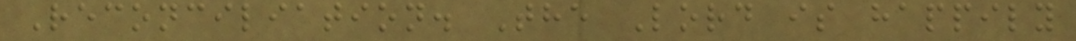Reconciliation. The Lord is happily
